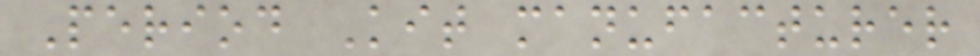Period Kit manufacturer
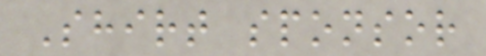Shirt sponsor
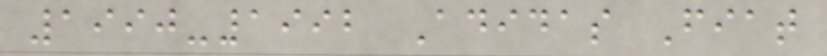1990-1992 Adidas Fiat
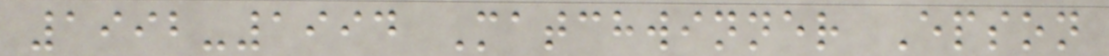1992-1994 Matchwinner Epson
